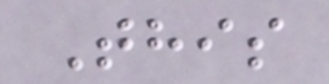This
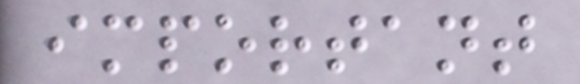important
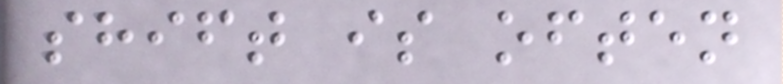shift is often
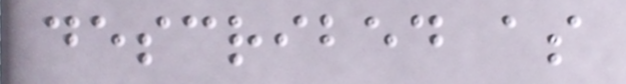described as
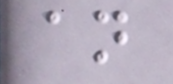an
